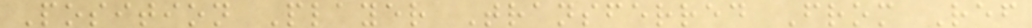Position Player Transferred From Ref
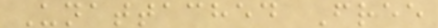Unattached Free
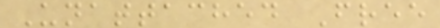Unattached Free
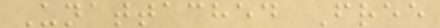Unattached Free
